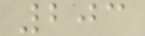203
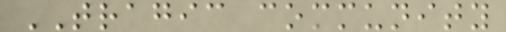TRAGIC community
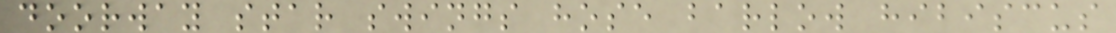doorway star swings hose barlow hibiscus
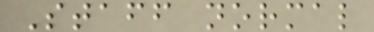Staff normal
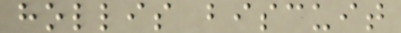hollis biscuit
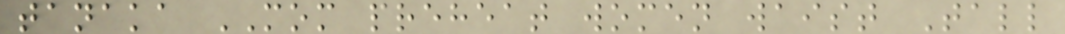tanaka MOM preheat women waist Tall
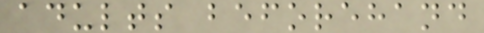adults beforehand
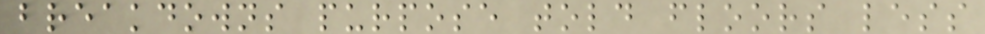breakdowns purpose told floors less
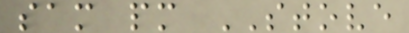sam pm STOVE
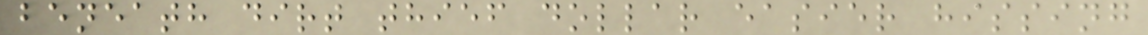beneath dirt thief dollar easier hissing
